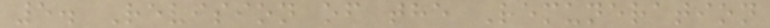5. Revision of the Remuneration
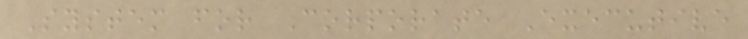System for Corporate Executive
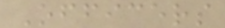Officers
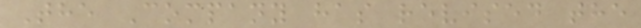The Company has revised the
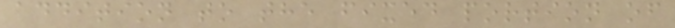addition to the fixed portion of
